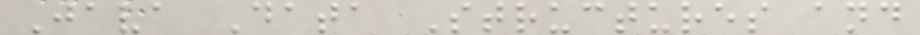Java Data Structures and
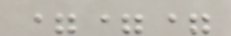===
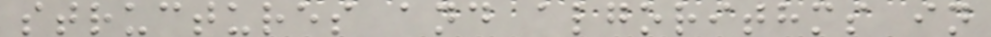structures and algorithms in
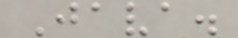Java.
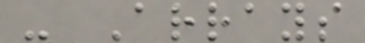- Arrays
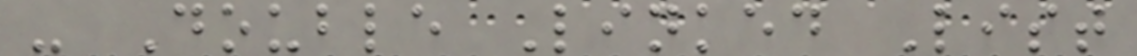- Double Linked List
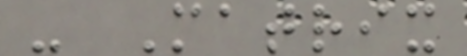- Matrix
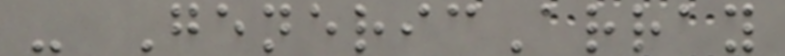- GenericArray
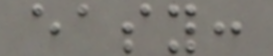easy:
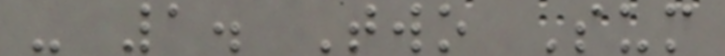- 1. Two Sum
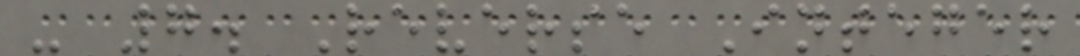- 7. Reverse Integer
